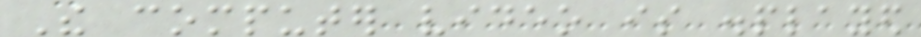The computer video is displayed
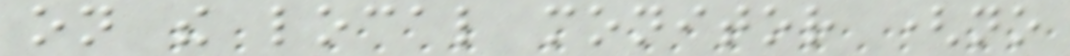on the local monitor (no
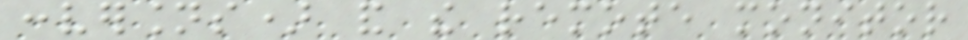conversions) and the remote monitor
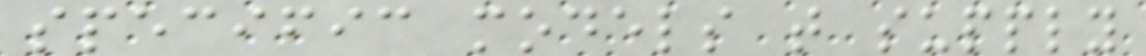specific models that supply
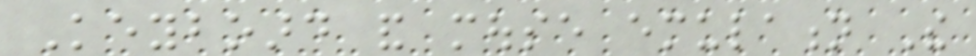Keyboard and mouse emulation The
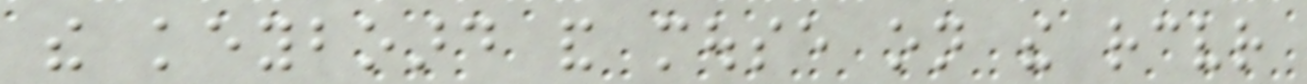the keyboard and mouse on the receiver
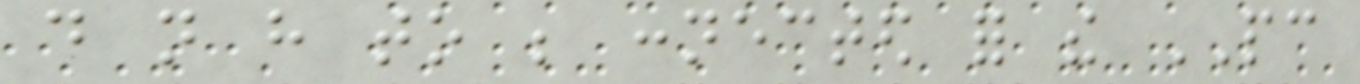do not have to be connected for the PC
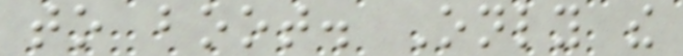to boot. Only the
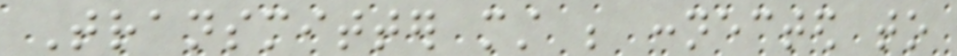Transmitter must be connected to
